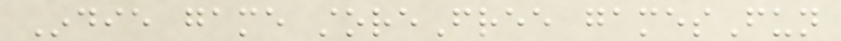Indie game storeFree gamesFun
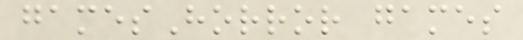gamesHorror games
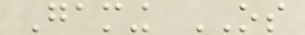Gaming OS
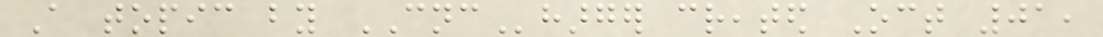A topic by CNCharger created Oct 01,
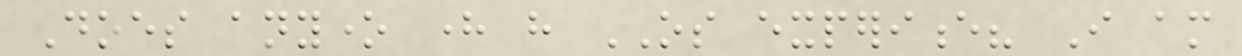Does anyone here have OS experience? I am
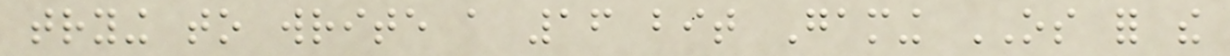trying to write a 16 bit Gaming OS for the
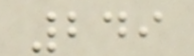249
